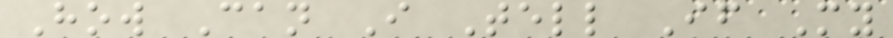How Can I Tell If My
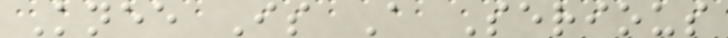Knee Is A Serious
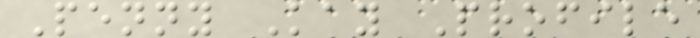Penny Kay Profile
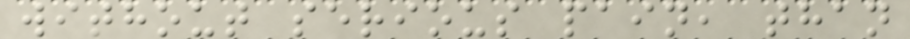without serious pain, than
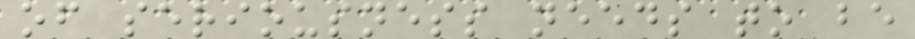of seriousness needs to be
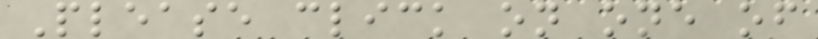Please click on one of
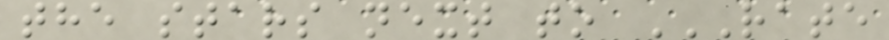the stars next to RATE
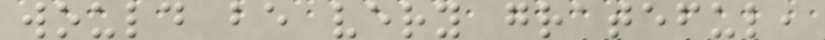would be very grateful,
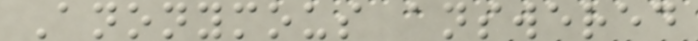Anonymous answered
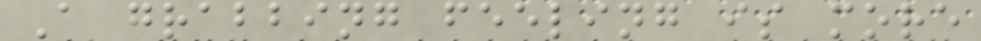A grabbing feeling is more
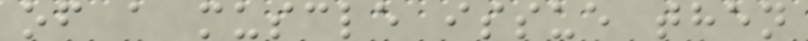of a muscle issue then
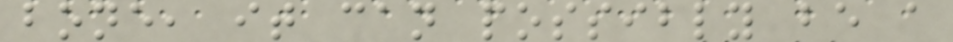bone, it can possibly be a
